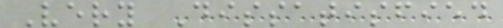Very Dissatisfied
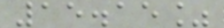15.15%
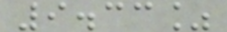9.33%
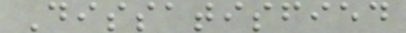Dissatisfied
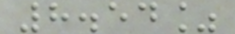8.54%
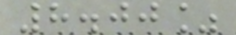8.00%
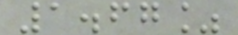1.67%
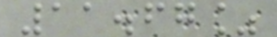11.67%
